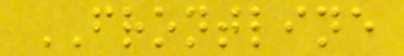FRONTLINE
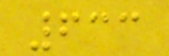633
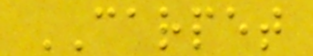CARPET
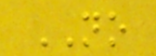NO
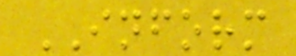INFORM
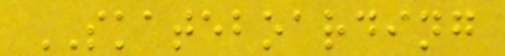SKATEBOARDING
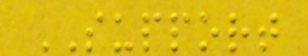SUPPORT
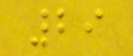29
